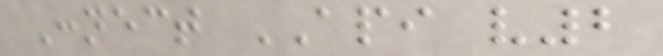Connect API v2
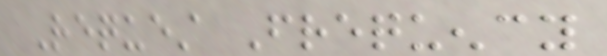Request Frequency
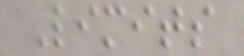Limits
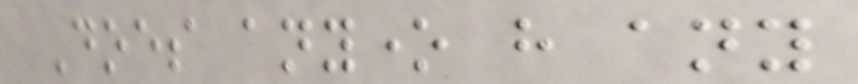Does anyone have any
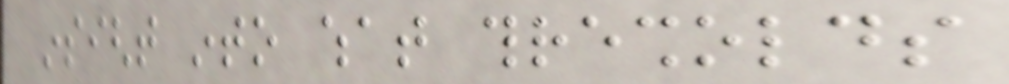insight into what thresholds
